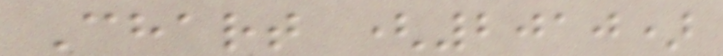Chart (2010)
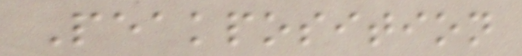Peakposition
